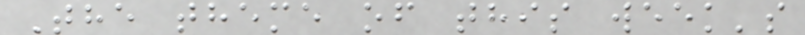The theme of this week's
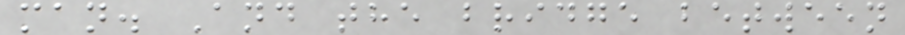man. And the bridge between
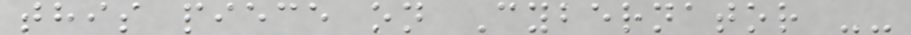this piece on Cybernator --
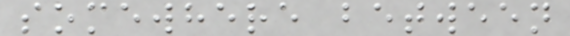somewhere between
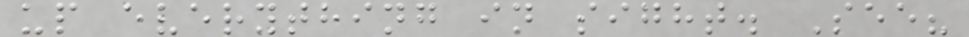up everything in sight. See?
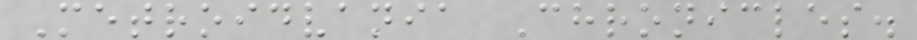Metroidvania Chronicles.
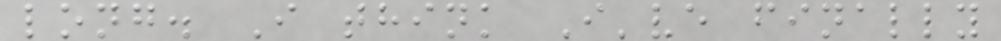long. I think I've finally
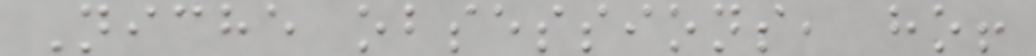Niche obsessions, ho!
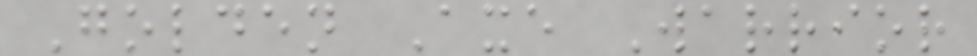Golden Axe Warrior
